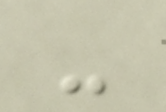-
